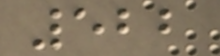522
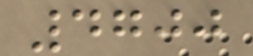4700
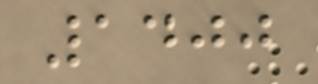1400
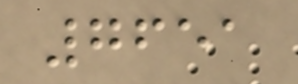7651
